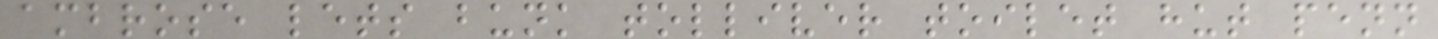ambrose lets bunk tolliver toilet hut penn
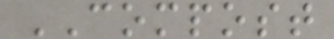COMPOST
